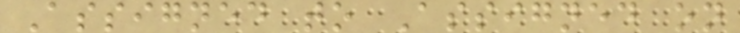Assigned to Assigned on
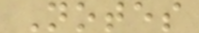Notes
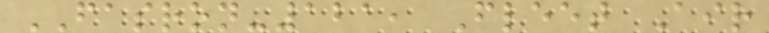FASRON-121, Fleet Air
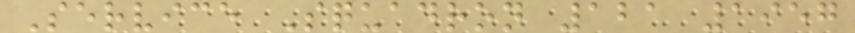Service Squadron 121 1957
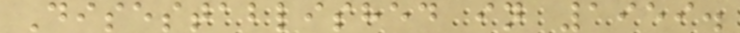Disestablished in 1959.
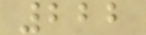222
